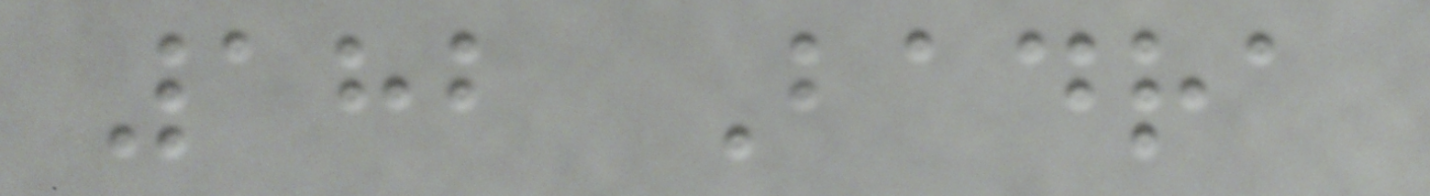182 Badra
